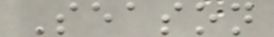Season
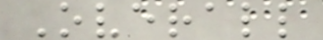Overall
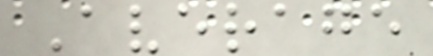Average
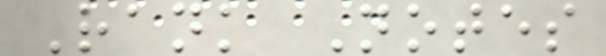Rank Notes
